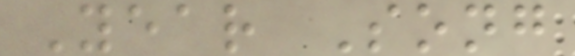Year Song
